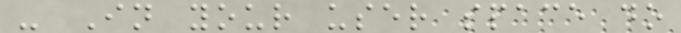- In your user space do
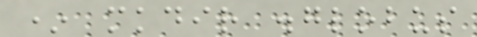* mkdir .globus
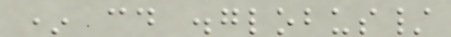* cd .globus/
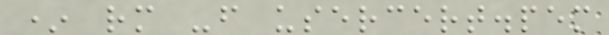* rm -f usercert.pem
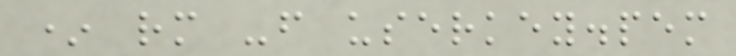* rm -f userkey.pem
